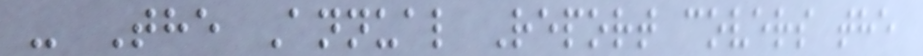- The Annual Report covers the
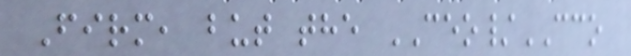Firm, but the CEO/CCO
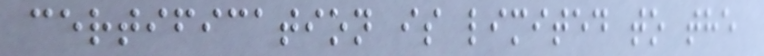certification is limited to the
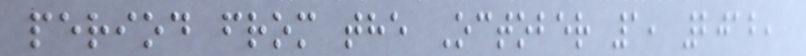period from the October 1, 2012,
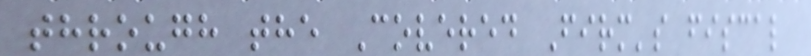through the Covered Firm's fiscal
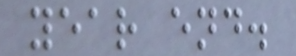year end.
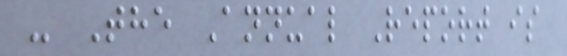- The Annual Report is
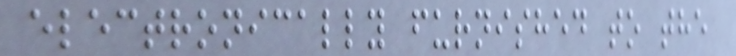electronically furnished to the
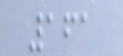161
